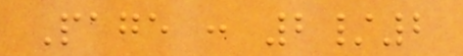Page : 2/2
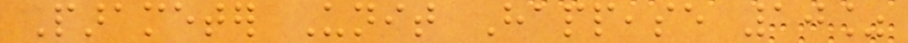Parameter Unit Happease 10%
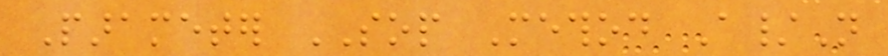Parameter SOP Method A/N
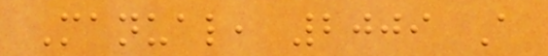Manual, 2009 A
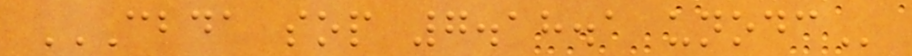CBDA SOP 7.18.1 UNODC
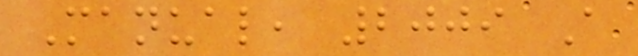Manual, 2009 A
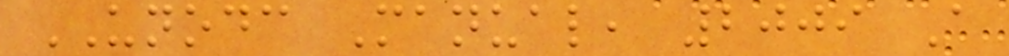UNODC Manual, 2009 A
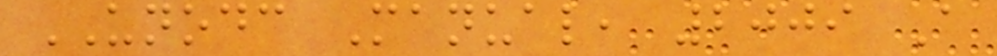UNODC Manual, 2009 A
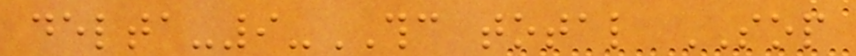delta-9-THC total SOP
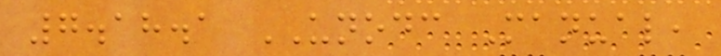7.18.1 UNODC Manual,
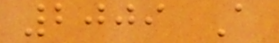2009 A
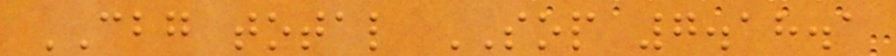CBG total SOP 7.18.1
